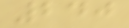240
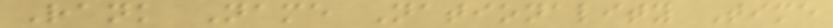Rank Name Nationality Time
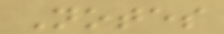Notes
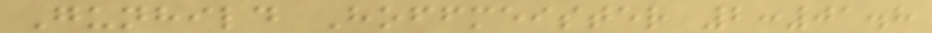Gunhild Hoffmeister 2:01.8
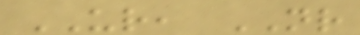UR, NR
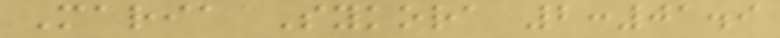Maria Sykora 2:01.9
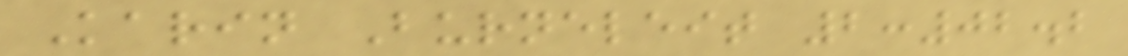Karin Burneleit 2:02.2
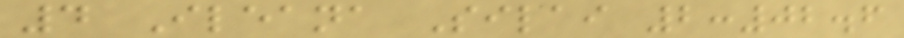4 Ileana Silai 2:02.6
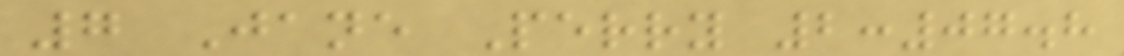7 Jane Perry 2:07.8
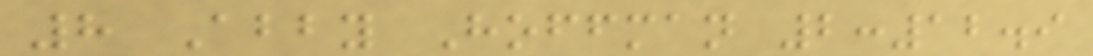8 Abby Hoffman 2:12.9
